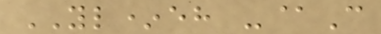YL*eh -@C
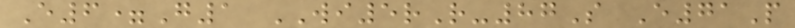E6=G1 WI5rR-87S E71P
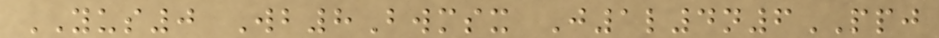YUS0 Wb8Bwmsx J1l4n6PPJ
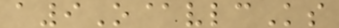a9O@vlcKs
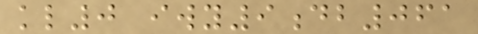kl0 iwy9db061
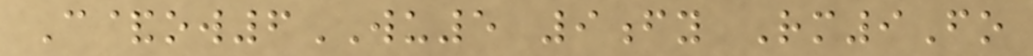C&ow6WU5 9fy Rm9Fo
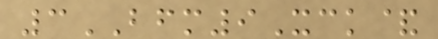3BFM9Xck&
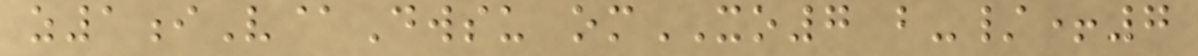z1iV@Dwsu omXO7 b-/+7
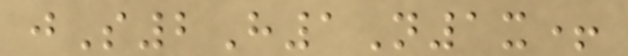jS2H1N1x+
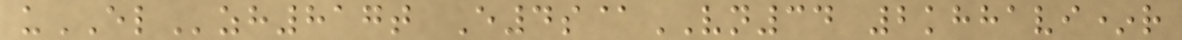uELzh817t E4s@VN34 2khhavi*r
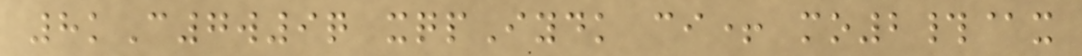8kC7w9q xqpIydk ci+ mo2#@x
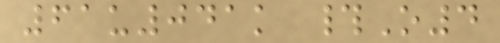61u041k #O4
